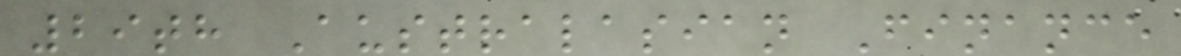29th Australasian Finance
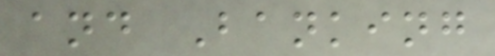and Banking
